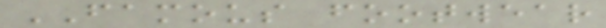FAMOUS footwear
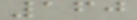160
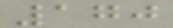170
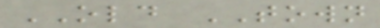OLD TOWN
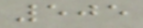505
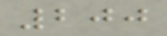200
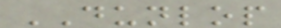DUNLOP
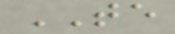TE
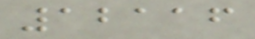12116
